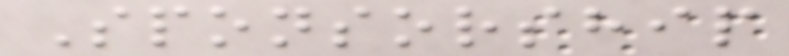Sponsorship
